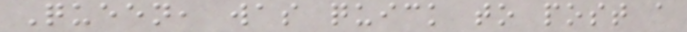Queen, was quick to post a
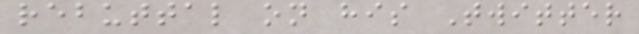rebuttal on his Twitter
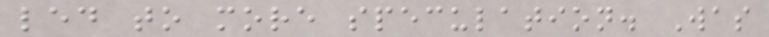led to more speculation. Was
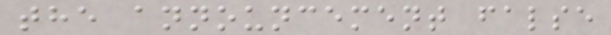the announcement false
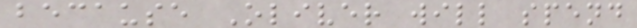because Oliver will spend
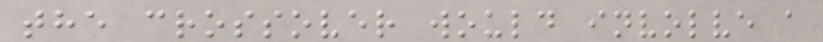the crossover would involve a
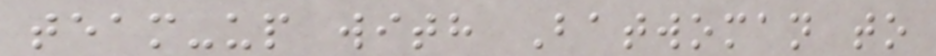team-up with Batwoman to
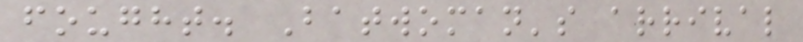fought. Batwoman's arrival
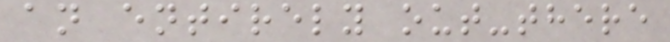an entirely out-there
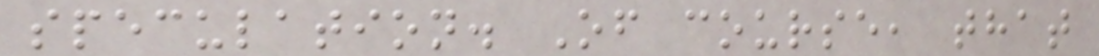speculation. Of course, that
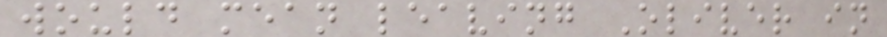would mean leaving Oliver in
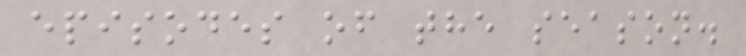episodes of the season.
